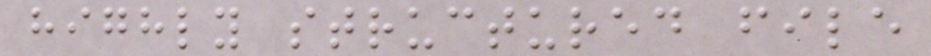highly structured file
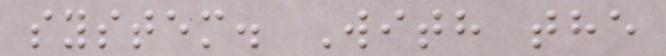system. With the
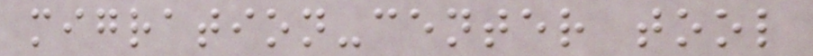migration-center tool
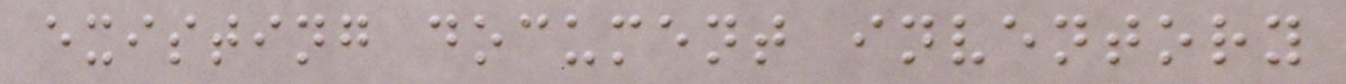existing document inventory
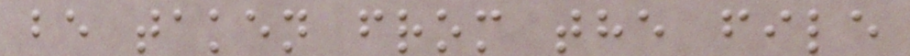be taken from the file
